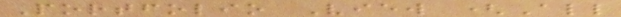Portfolio View (All
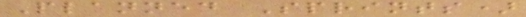Planned Sprints)
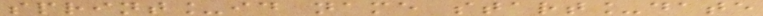sprint_id name start_date
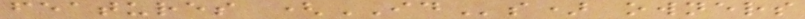features (IDs) owners
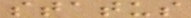status
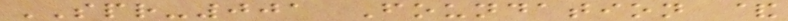SPR-001 Foundation &
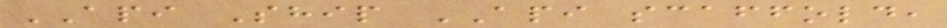API Ship API scaffold,
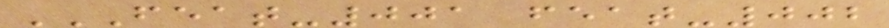FEAT-001 FEAT-002
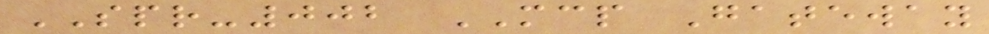SPR-002 MCP Gateway
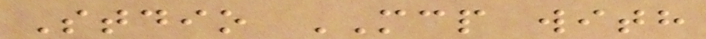Stdio MCP with
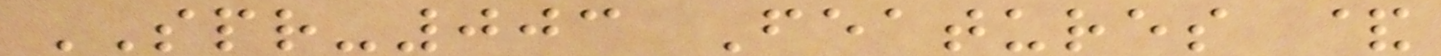SPR-003 Features &
